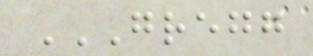GREGG
